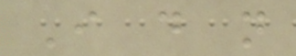I do not
